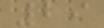29
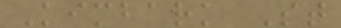Kimbark St
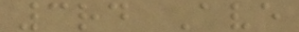3rd Ave
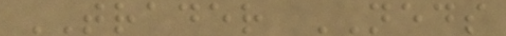TRADER NEDS
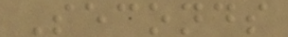Seconds
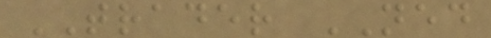TRADER NED
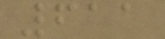611
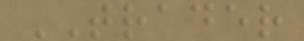TRADER
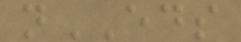nEDS
